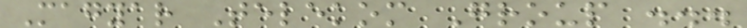Magyar Telekom Group ...
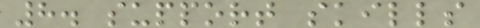8. support skills
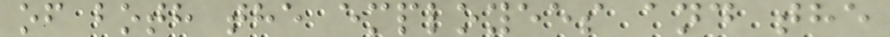of both the employees and the
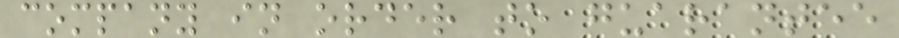company in order to guarantee
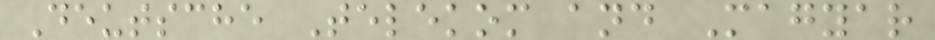Deutsche Telekom and Magyar
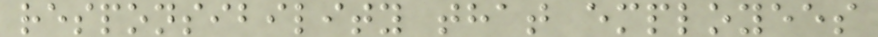responsibility that employees
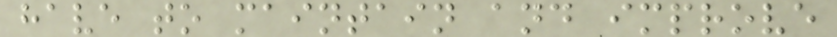have to maintain and improve
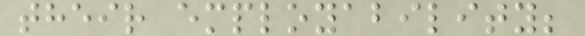their employability;
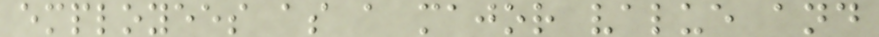employees as a major value and
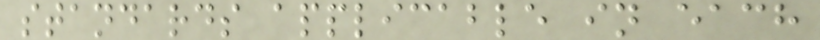standards applicable in each
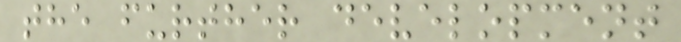the further development
